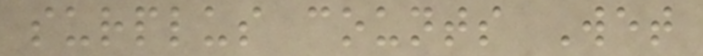surplus counts Wet
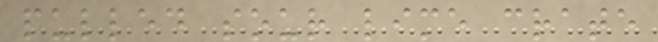pulled sour lime crate
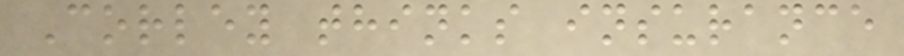Corley thinks insurance
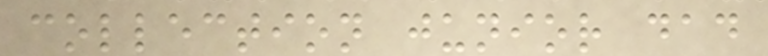collection junior dad
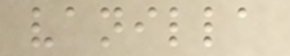vanilla
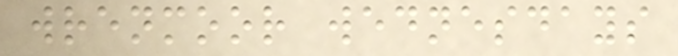wrenmoor wednesdays
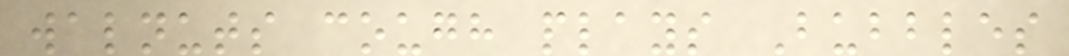walnuts cough plays Bubbles
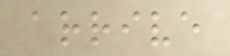arrive
